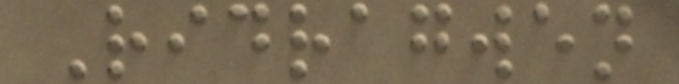Ridragwen
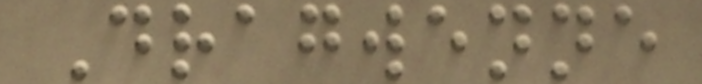Dragwenne
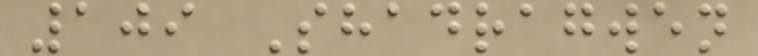109 Shadragwen
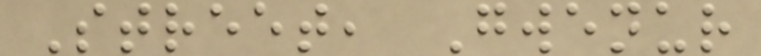Street, Gwenur
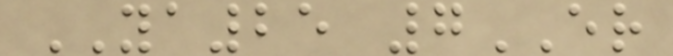YA25 7ER
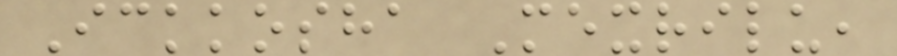Ickkosha Mexrilu,
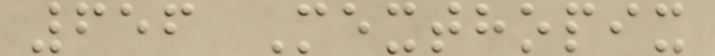656 Mexthopix
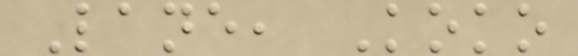Lane, Koko
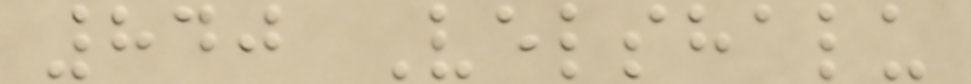840 Velshalu
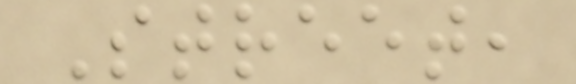Street,
